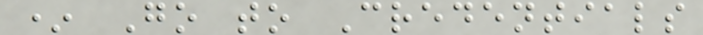* Go to Credentials
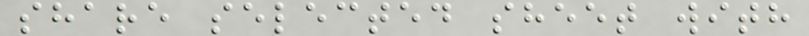share selected sheet with
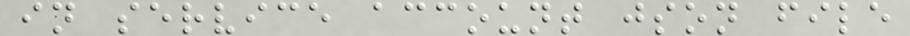in service account json file
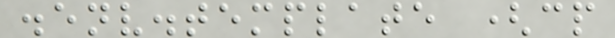.env.template (cp
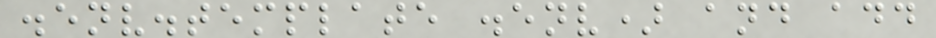.env.template .env) and add
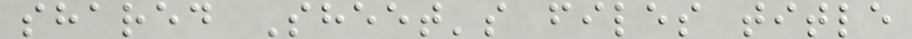shared Sheet's files title
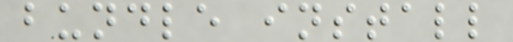bundle install
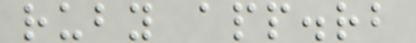ruby app.rb
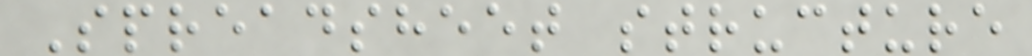Spreadsheet structure
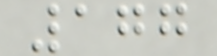177
